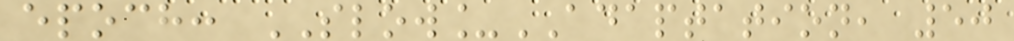epoch: SLOW_ADAPTATION, 50
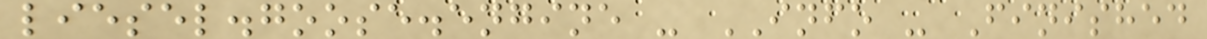liesel.goose.engine - INFO - Finished
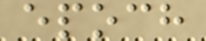epoch
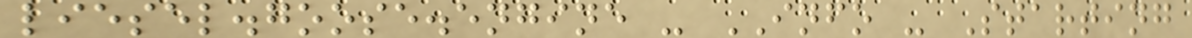liesel.goose.engine - INFO - Starting
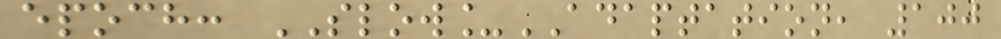epoch: SLOW_ADAPTATION, 100
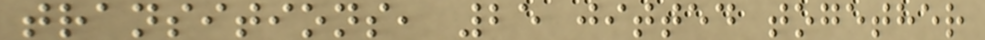transitions, 25 jitted together
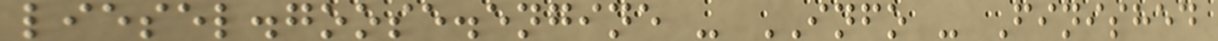liesel.goose.engine - INFO - Finished
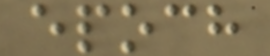epoch
